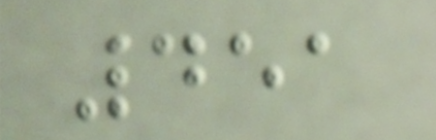451
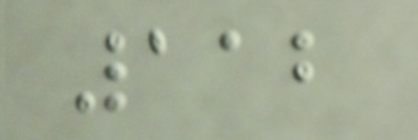112
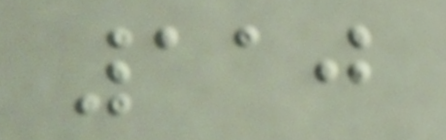110
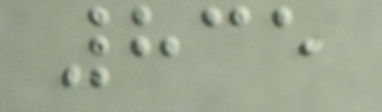835
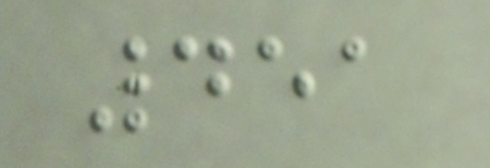451
